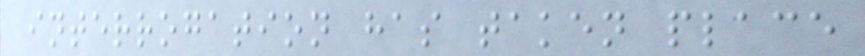interrogation has taken place
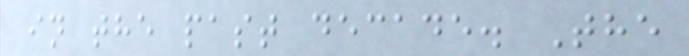in the past decade. The
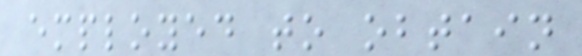employed to obtain
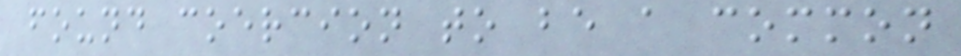found coercion to be a common
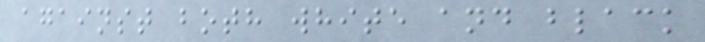against both white and black
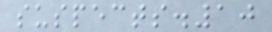suspects.10
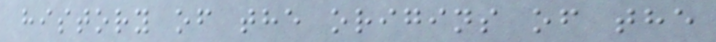history of the origins of the
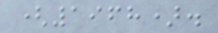(1968).
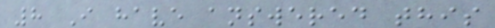8 I have answered this
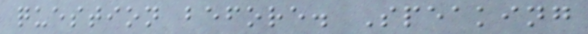question before. Speaking
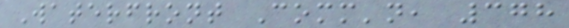Waterfront Comm'n, 378
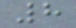8
